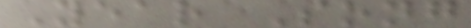Year Song
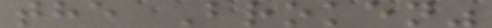the Broken"
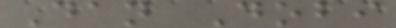Dan Dobi
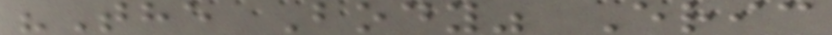"The Body" Eric
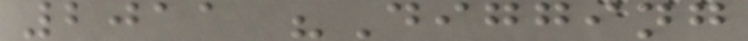2011 "Digging
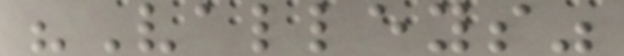"Valleys"
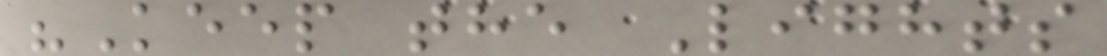"Keep the Lights
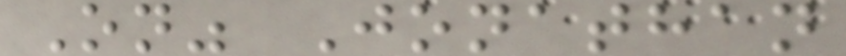On" Jonathan
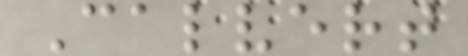Calvert
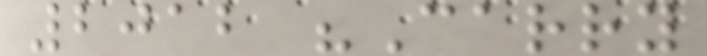2012 "Carry
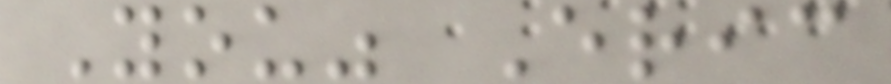You" Eric
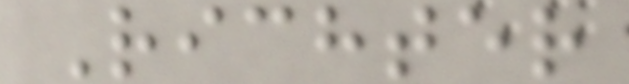Richter
